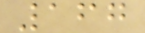167
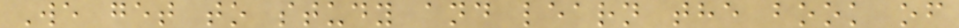We get to study and learn the book of
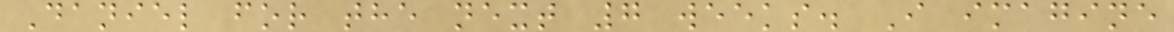Daniel for the next 7 weeks. I imagine
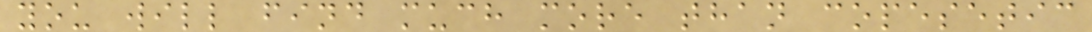you will find much more than copesetic
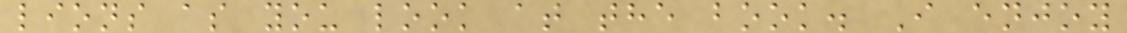lions as you look at the book. I enjoy
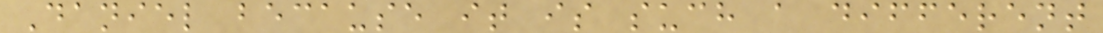Daniel because it is such a different
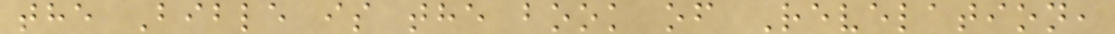the Bible is the book of Revelation,
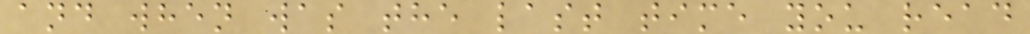and when was the last time you read
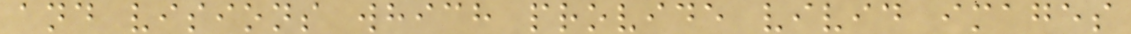and visions which provide vivid images
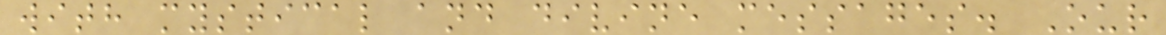with mystical and divine messages. Our
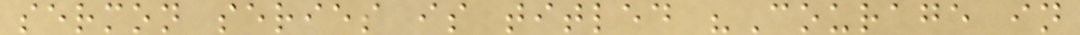sermon series is titled "Courage in
